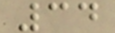34
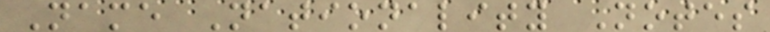Name Nationality Notes
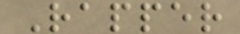Rapper
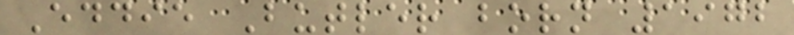Eddie Butler born 1972
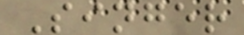Singer
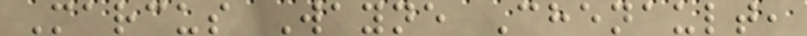Marcus Wayne Chenault,
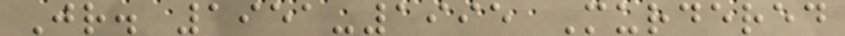Jr. 1951-1995 Murdered
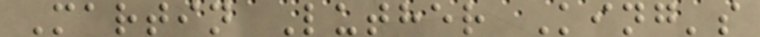Martin Luther King's
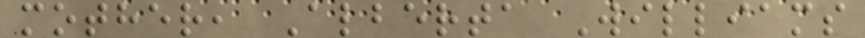mother, Alberta Williams
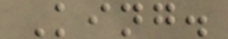King.
